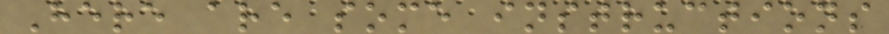Here are some instructions
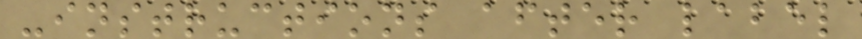-instructions after label
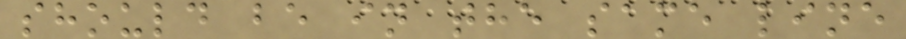should be in the same line
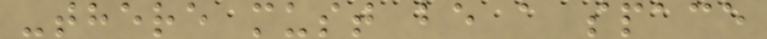-there must be a space
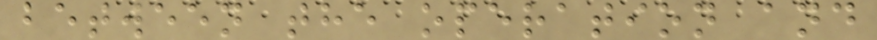between the operation and
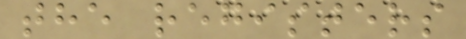the registers
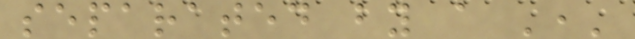separated by a ','
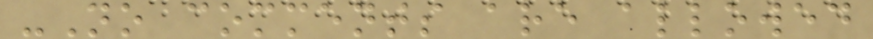-No comments are allowed
